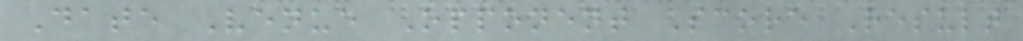Date Venue Opponent Score Result
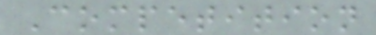Competition
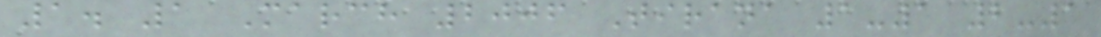1. 1 March 2006 Tirana 1-1 2-1
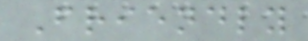Friendly
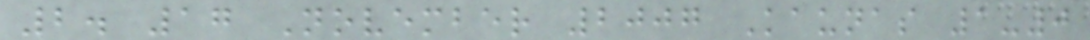2. 17 November 2007 Kaunas 1-0
